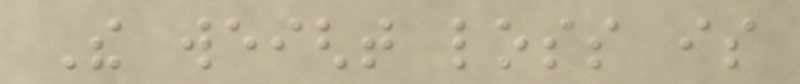The weight loss is
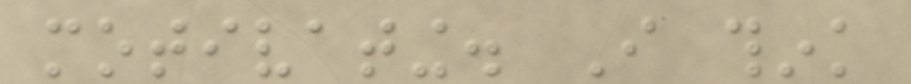motivating. I think
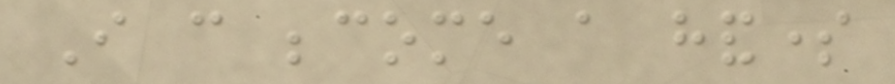I can become a handsome
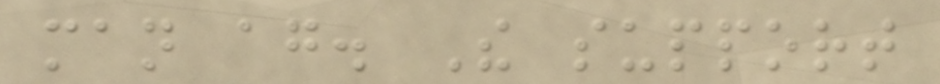man again. The support
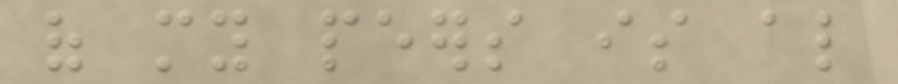of my peers is also
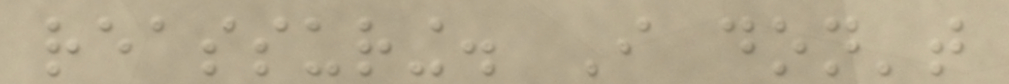reassuring. I don't
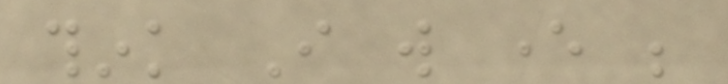think I will ever be
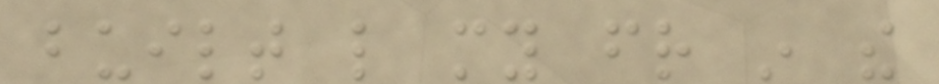built like my friend in the
